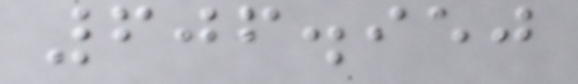606.950
